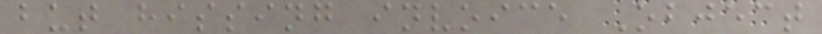but hissing invoice Object
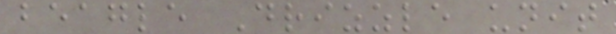beagle Drizzle unit
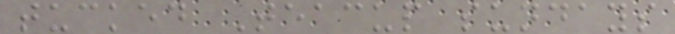tucked Teacup sundays
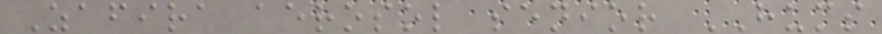Zafira aerosol senior HUMS
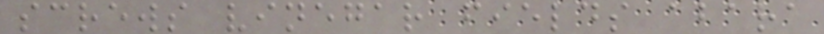screws vinegar fields abara
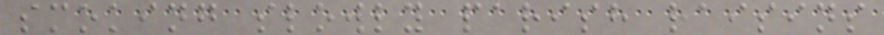smoking slowly parish raisins
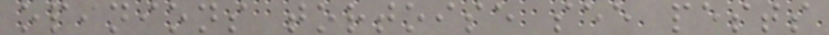opinions tortoise see pests
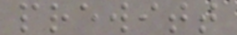prewitt
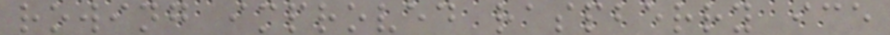rowing improved raspberry ice
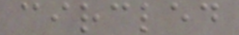circled
